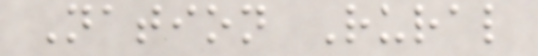Nation Rural
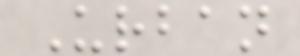Urban
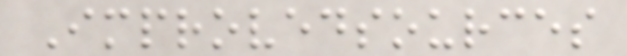Improvedsources
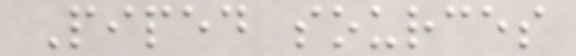Piped sources
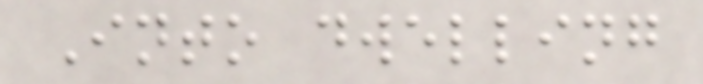Into dwelling
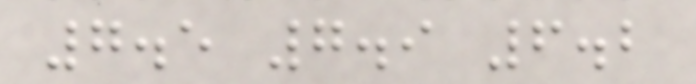7.5 7.9 6.2
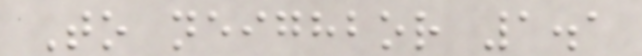To neighbor 1.1
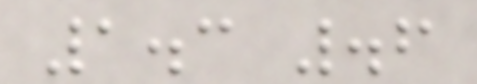1.3 .6
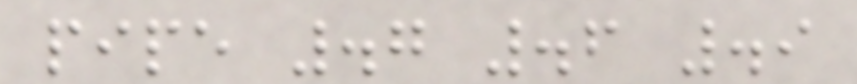pipe .7 .6 .9
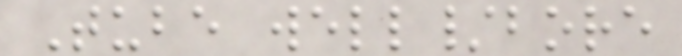Tube well/bore
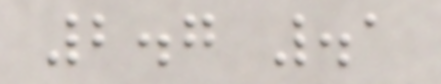2.7 .1
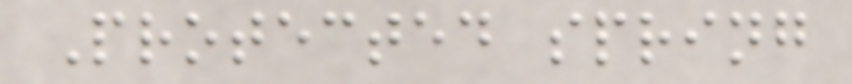Protected spring
